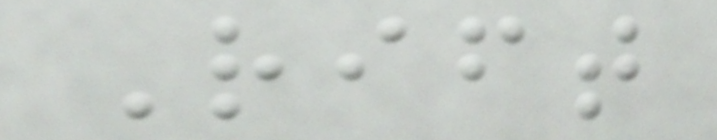Rift
